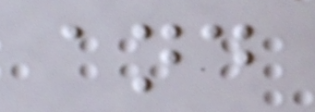and
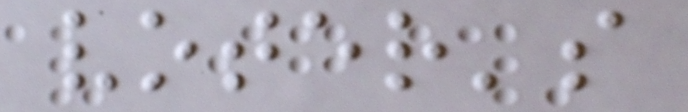voter's
